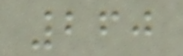260
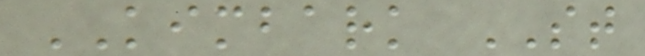KIMBARK ST
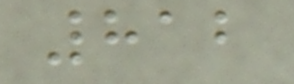812
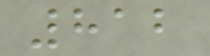812
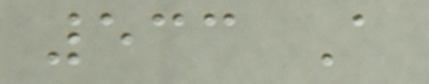533 A
